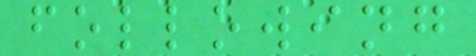following
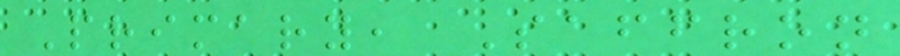Primary, Saffron
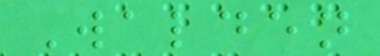Walden
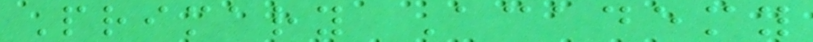Primary Academy
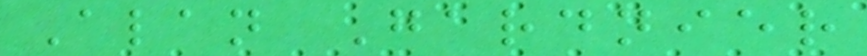Alan Gardnier
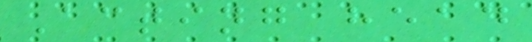Acting head
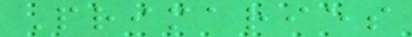Primaries
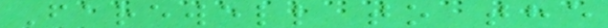Farewell to the
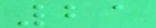21
